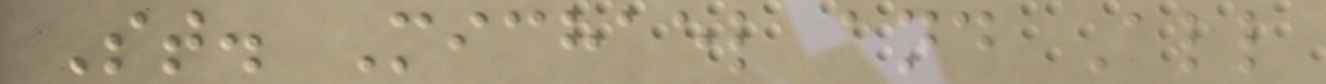St. Michael and All
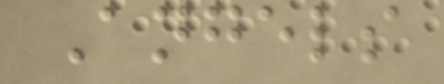Angels
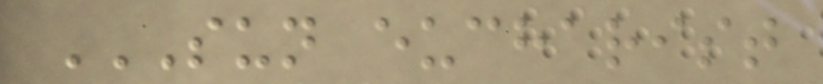SUN EUCHARIST
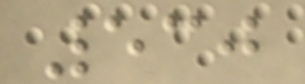530
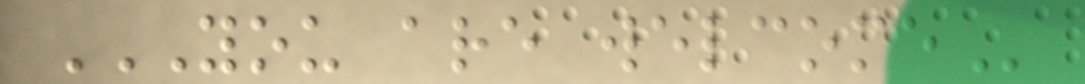YOU ARE WELCOME
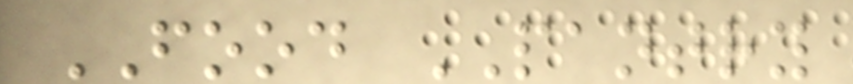FOOD PANTRY
